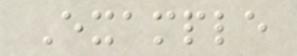Example
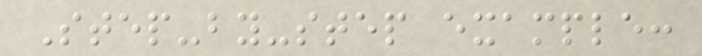Step-by-step example:
